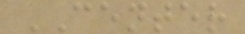CENTER
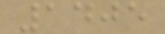1405
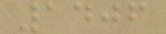1406
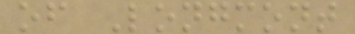of Longmont
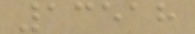13518
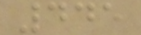445
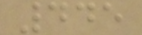445
